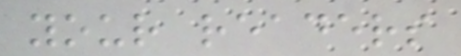your readers
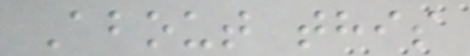About this
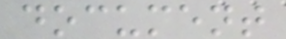document
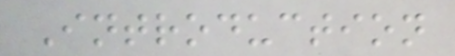Introduction
